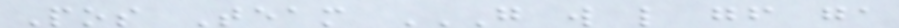Pos Team G W L GF GA
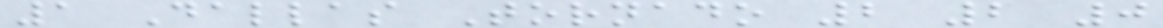1 Dallas Tornado 2 2 0
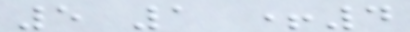5 1 +4
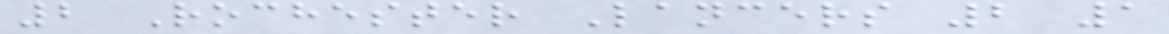2 Rochester Lancers 2 1
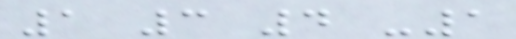1 3 4 -1
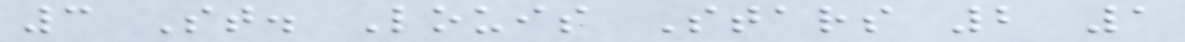3 St. Louis Stars 2 1
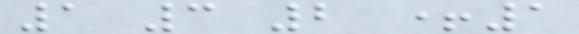1 3 2 +1
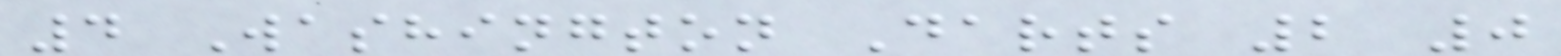4 Washington Darts 2 0
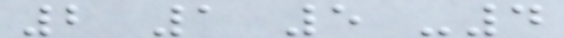2 1 5 -4
